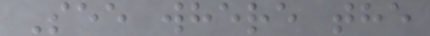See where the
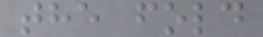the fold
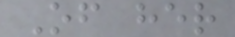Of her
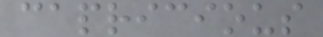capricious
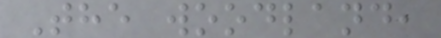The woodland,
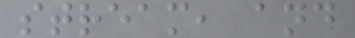stream, and
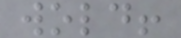wold!
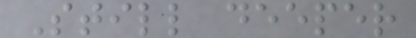Still deeper
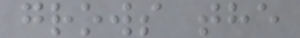grows the
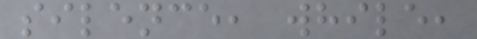silence, while,
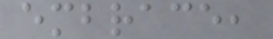embrace,
